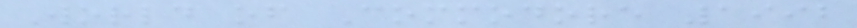World of Commodore 1992
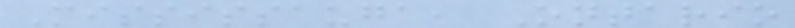Mississauga, Ontario
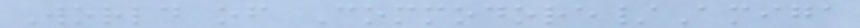World of Commodore/Amiga
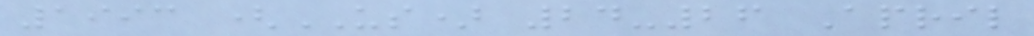1993 (US) 24-26 April
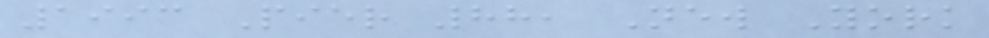1993 Pier 88, New York
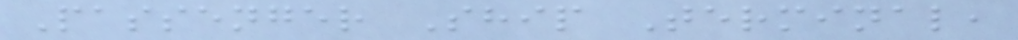Passenger Ship Terminal,
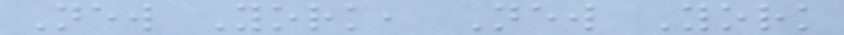New York, New York
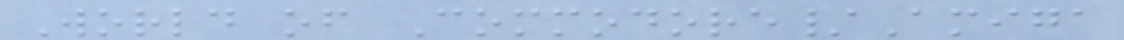World of Commodore/Amiga
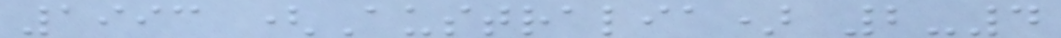1993 (Australia) 2-4
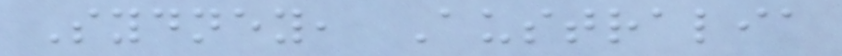Sydney, Australia
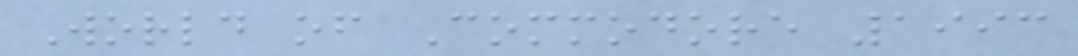World of Commodore 1993
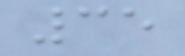35
